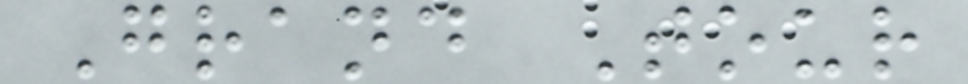Grand Tour
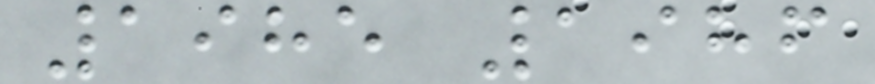1985 1986
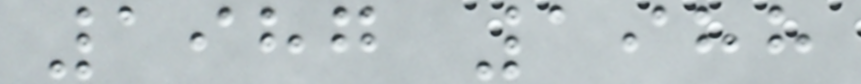1987 1988
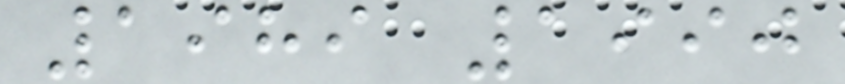1989 1990
